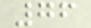76
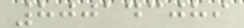800143089
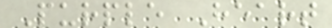Purple Heart
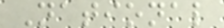National
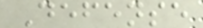Defense
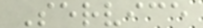Service
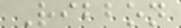Ribbon
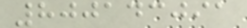800143091
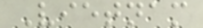Vietnam
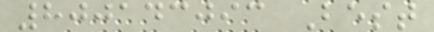800143093 Best
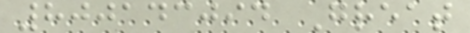800143094 Great
